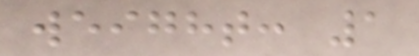weight: 1
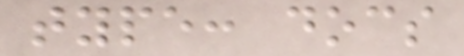type: docs
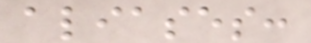aliases:
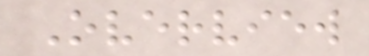Overview
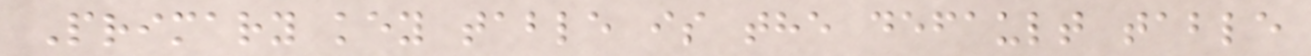Primary key table is the default table
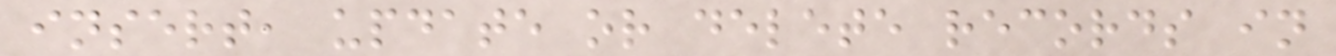insert, update or delete records in
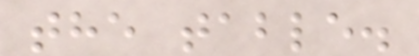the table.
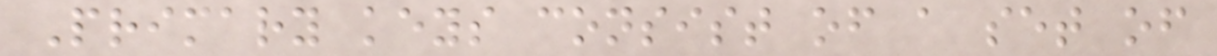Primary keys consist of a set of
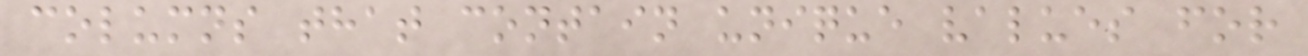columns that contain unique values for
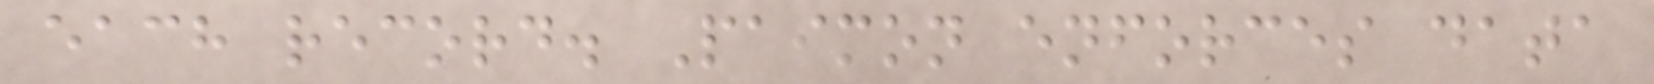each record. Paimon enforces data
